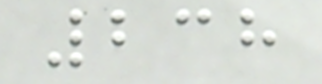238
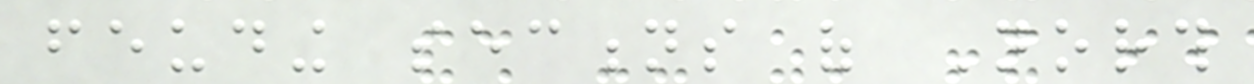feuding sections of North
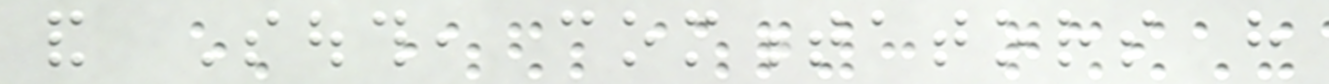and South, commentators have
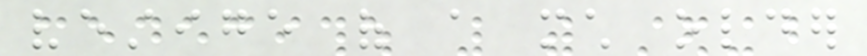vestige of a much older
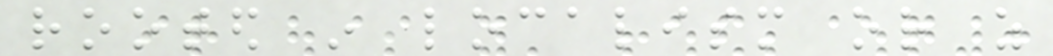rooted in localism or as
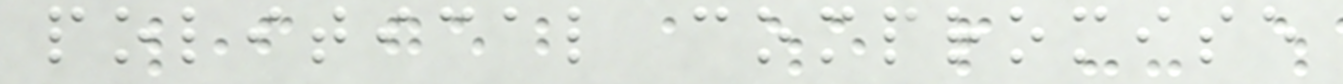political compromise
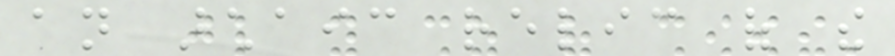an archaic relic of the
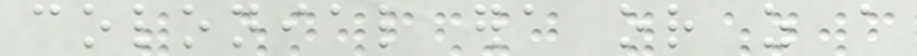colonial era or as a
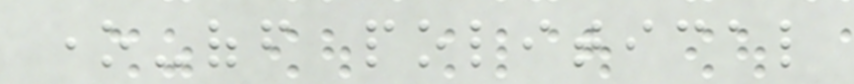one-off political
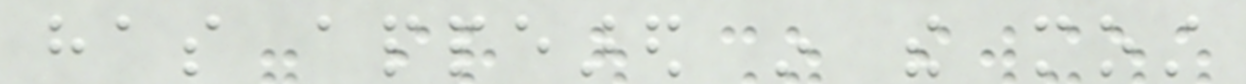has appeared in the most
